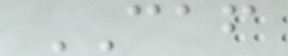CAF
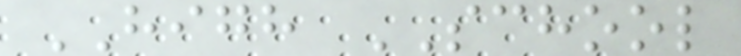HIGH SCHOOL
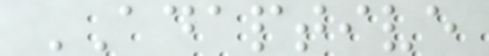ADAPTIVE
